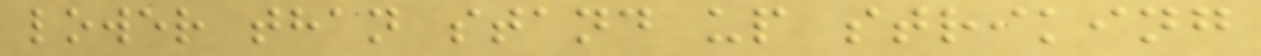lower than stand up striking
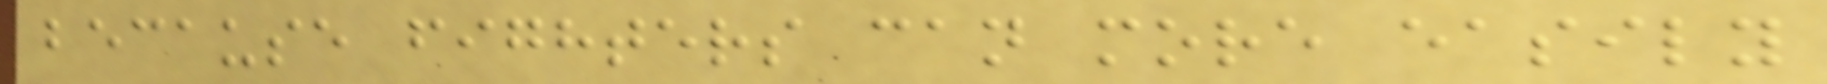because fighters can more easily
